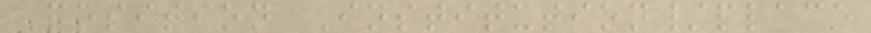Position Institution/place
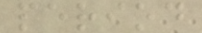period
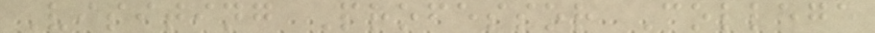Visiting Professor College
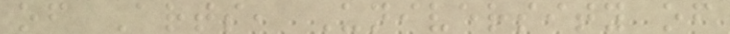of Arts, University of
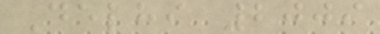Delhi 2009
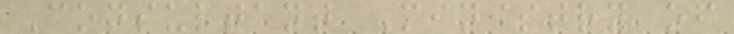Consultant Ministry of
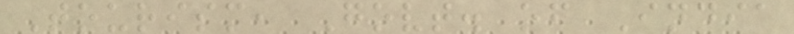Tourism, Govt. of India
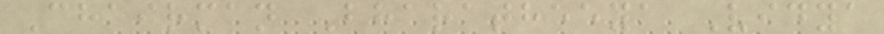Chairman Bharatheeya Vidya
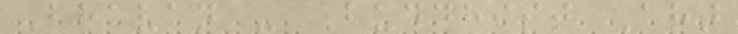Bhavan - Buddhist Art
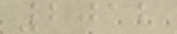2012
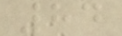84
